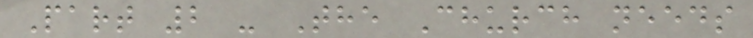Part 2 - The Church needs
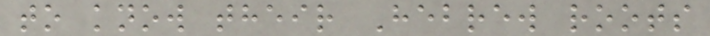to know their Hebrew roots
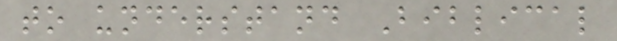to understand Biblical
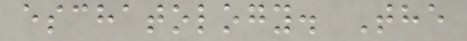eschatology. The
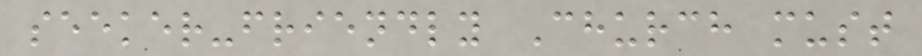seeker-friendly Church must
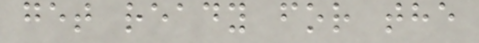get ready for the
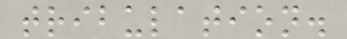tribulation.
